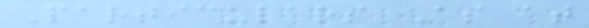Particulars As at
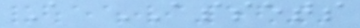A ASSETS
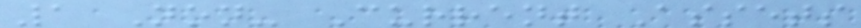1 Non- Current Assets
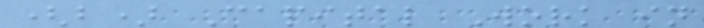(b) Capital Work in
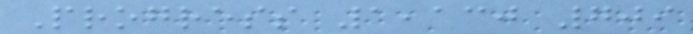Progress 1,130 709
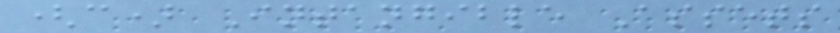(c) Intangible Assets
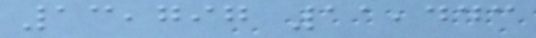13,797 11,443
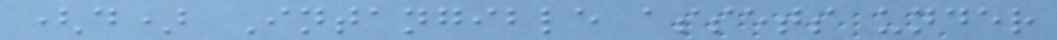(d) Intangible assets under
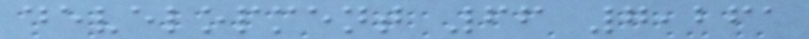development 66 7,261
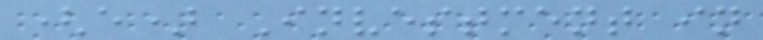(e) Investment in
